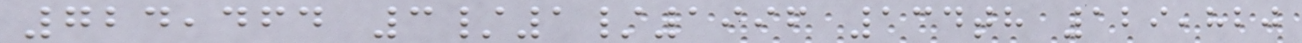724,464 3/1/1996 134th 129,820
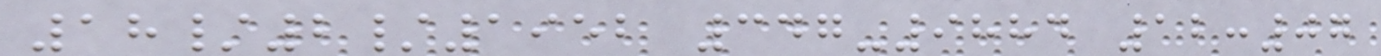18/2/1952 347-9884 12:07
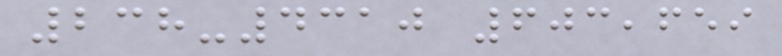238-4310 603,659
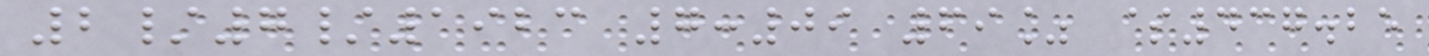2/7/1923 7:09 69% $437.25
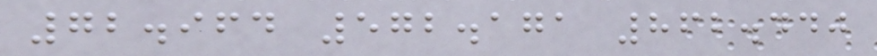72.964 572.171 862.440
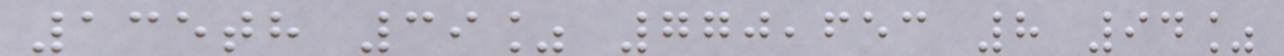135th 39% 770,653 8 94%
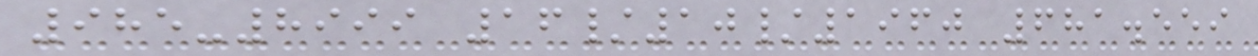985-8999 16/10/1960 681.559
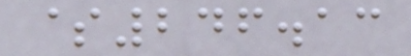$246.13
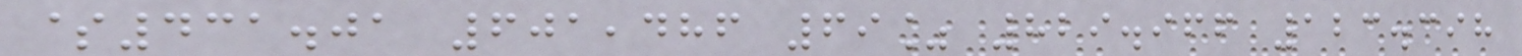$431.01 601,486 69% 829.966 123.398
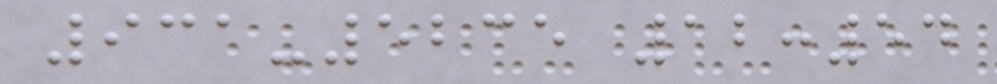931-5235 12:54
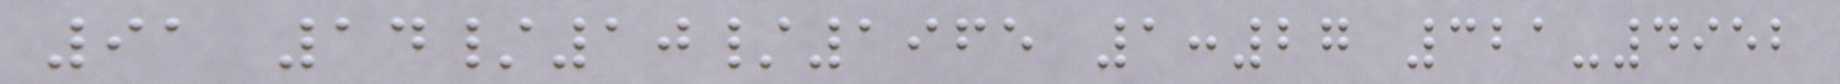91 14/10/1965 1:27 321-4952
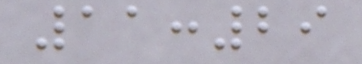11:29
